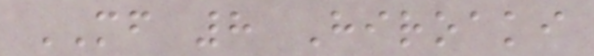MF 8 Hiroaki
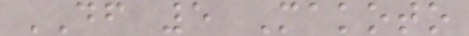DF 5 Makoto
